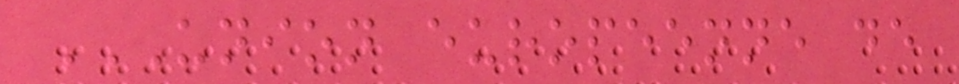UNION EUROPEENNE DE
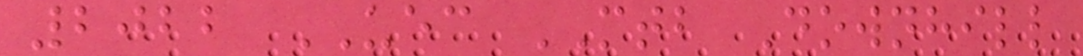2022 UEC MTB Downhill
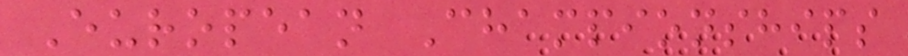European Championships
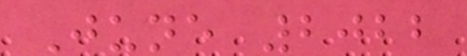June 2022
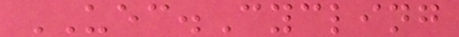UEC.Cycling
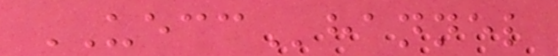UECChannel
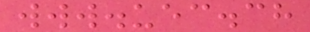www.uec.ch
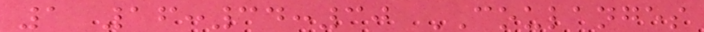1 16:34:30 COULANGES
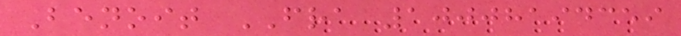Benoit FRA 10008194359
